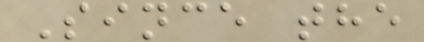Since the
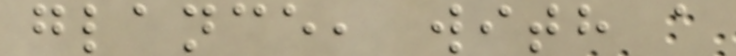glance, with a
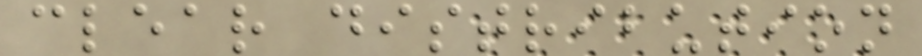clear distribution
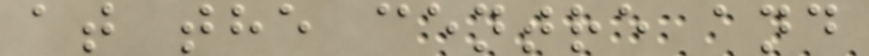at the centre and
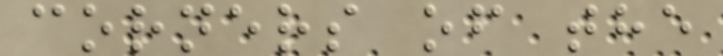corners of the
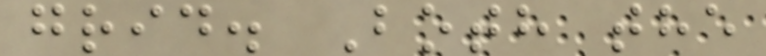grid. Both the
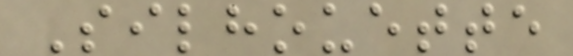Silhouette
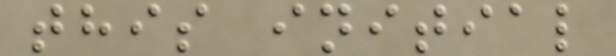this initial
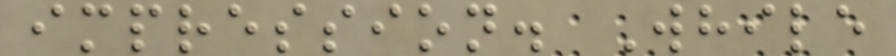impression. While
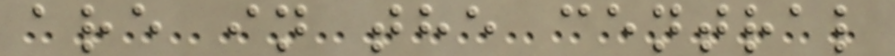are in the central
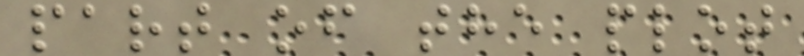part of the plot
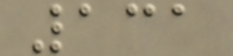131
